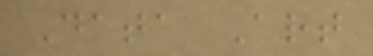Data Art
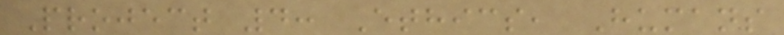Project 4: Ethics, Humans
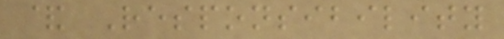& Responsibility
